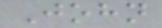John
